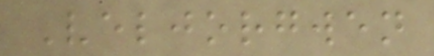Veljorgwen
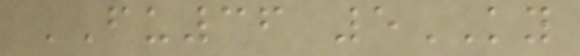FU36 5KY
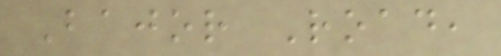Bajor Road,
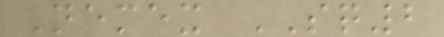Nemex SQ2
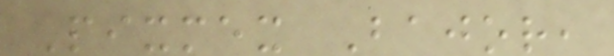Pixmex Bajor,
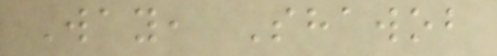Way, Shawob
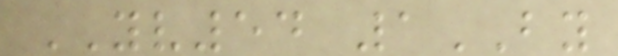YV54 1BY
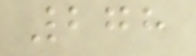278
